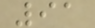91
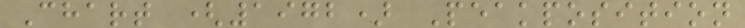Chart (1972) Peakposition
